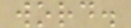word.
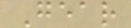Gear
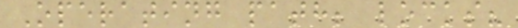Operating path; locks?
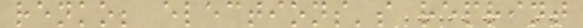renko; elections's reprint
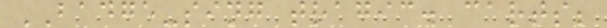BADGE-sing tragic. carts;
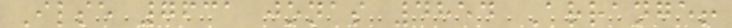Ilse 7631 jonas 4854 Arrange!
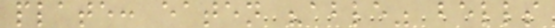plate: eaten "able" bells
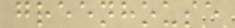greenhouse
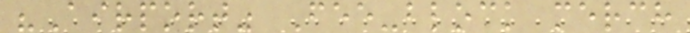"Airport" Fee-block merch
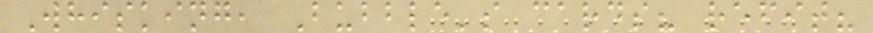Whisking, Bubble's cards? refit?
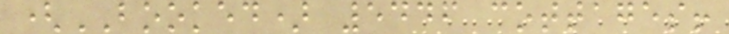(BOOKED) 5446 cottages!
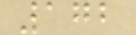172
